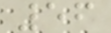56
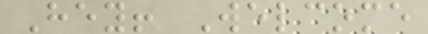Hey! Welcome
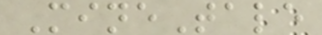MineTale
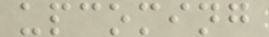upcoming
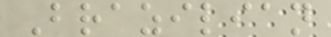Brazilian
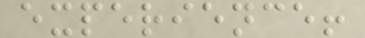experience!
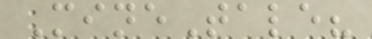MineTale?
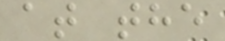at the
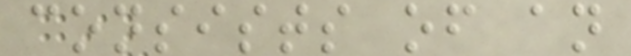consists of an
